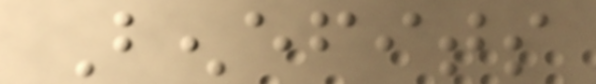Benefits
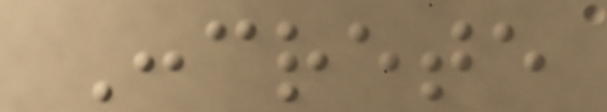Concrete
